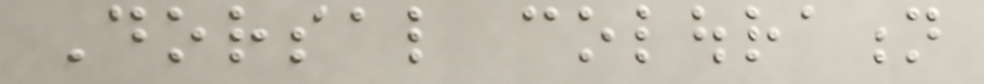Dorsal colouration
